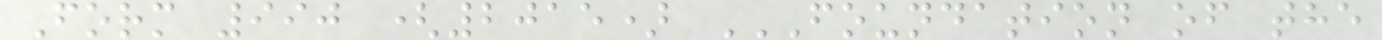Form 990 (2015) FOUNDATION OF THE
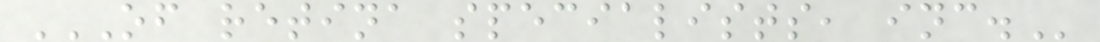OF RETINA SPECIALISTS, INC.
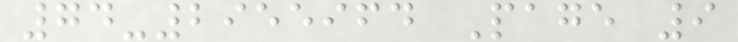74-2955964 Page 9
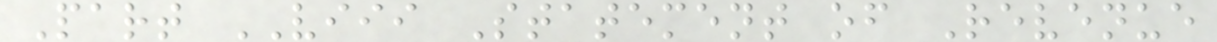Part VIII Statement of Revenue
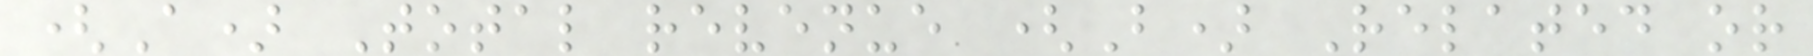(A) Total revenue (B) Related or
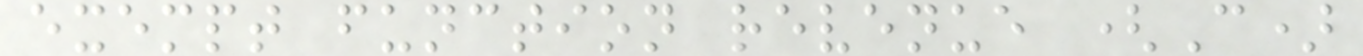exempt function revenue (C)
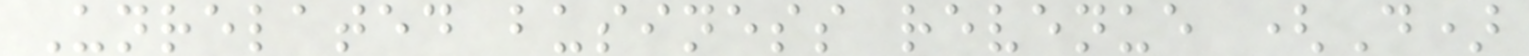Unrelated business revenue (D)
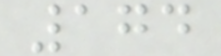174
